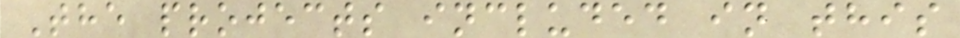The projects included in this
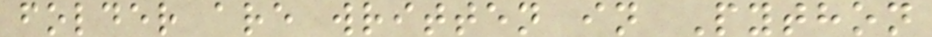folder are written in Python
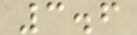3.6
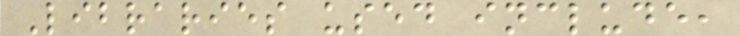Libraries used include,
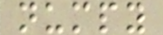numpy
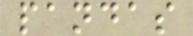pandas
